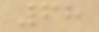68
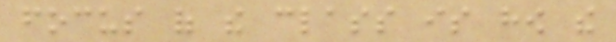focus of the class is how the
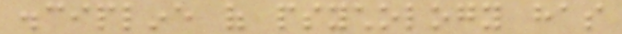discipline of psychology has
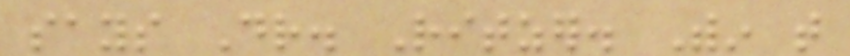says Dr. Ritzer. Within that
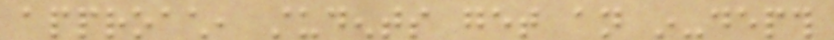approach, students get an in-depth
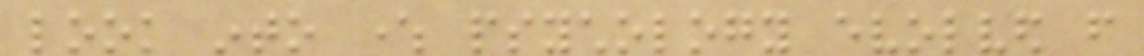look into where psychology evolved from
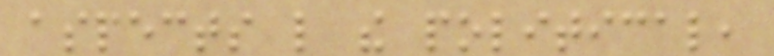aspects like the political,
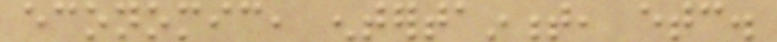economic, entertainment, etc.
